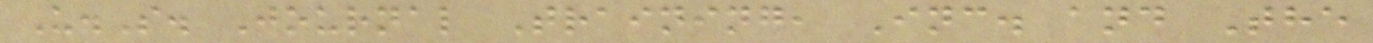U.S. Journal Training, Inc. and The
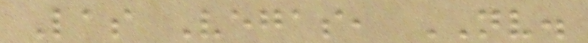Las Vegas, NV.
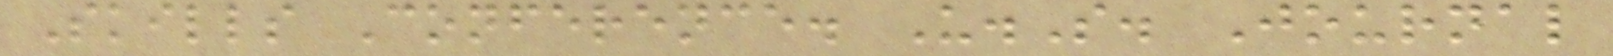Skills Conference. U.S. Journal
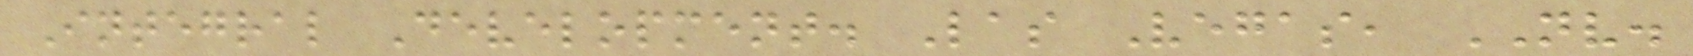Integral Development. Las Vegas, NV.
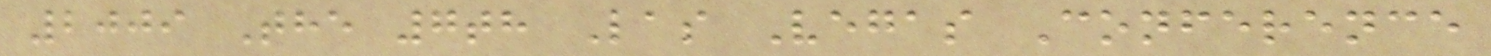2009 The 7th Las Vegas Conference
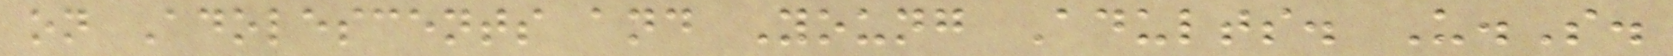on Adolescents and Young Adults. U.S.
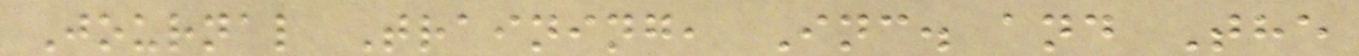Journal Training, Inc. and The
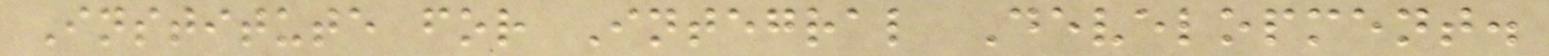Institute for Integral Development.
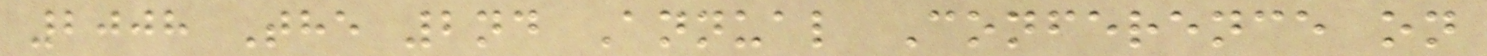2008 The 2nd Annual Conference on
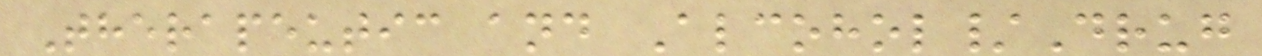Therapeutic and Alcohol/Drug
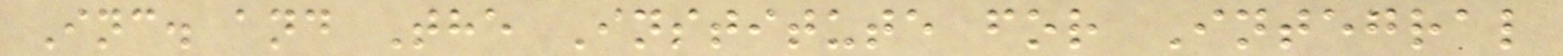Inc. and The Institute for Integral
